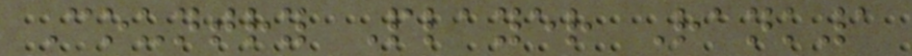Country Player Rank1
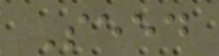Seed
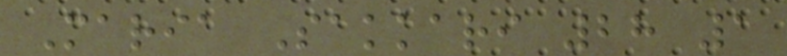Maria Sakkari 28 1
